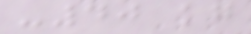-40 kg
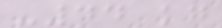-44 kg
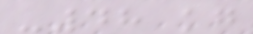-48 kg
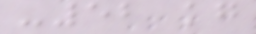-52 kg
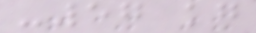-57 kg
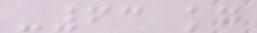-63 kg
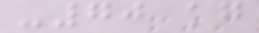-70 kg
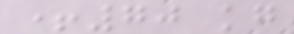+70 kg
